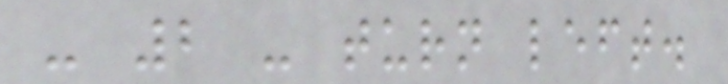- 2 - turn left.
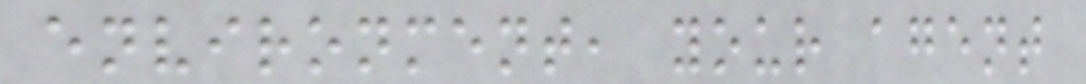environment, your agent
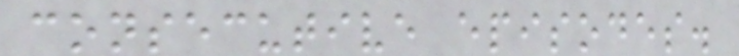consecutive episodes.
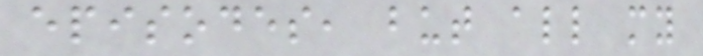episodes, but all my
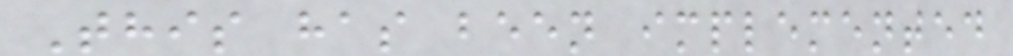This has been implemented
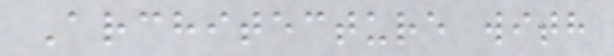Architecture with
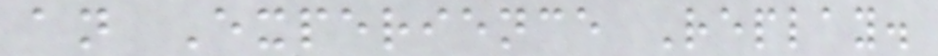an Experience Replay.
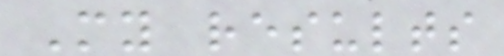My results
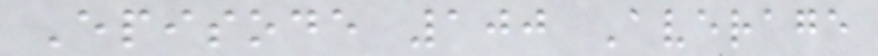Episode 100 Average
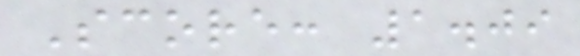Score: 1.09
